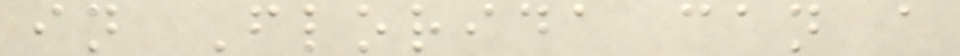in Florida can a
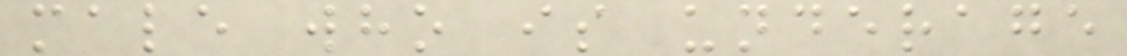male who is underage
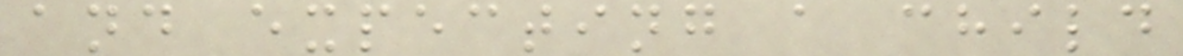and expecting a child
